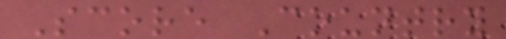Score Country
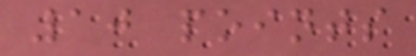10 points
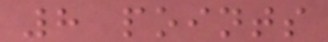8 points
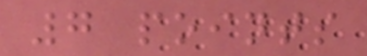7 points
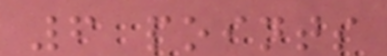6 points
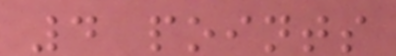4 points
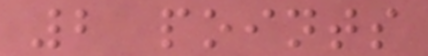2 points
